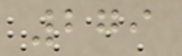279
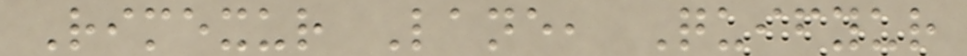Rimexur Lane, Quifyur
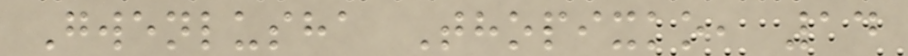Gwenlusha Thopixko, 14
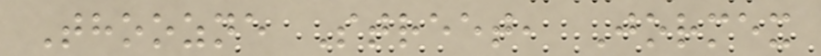Thoozne Street, Jormex
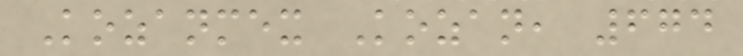Kozanmex Kozan, 674
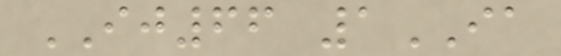IJ66 1IA
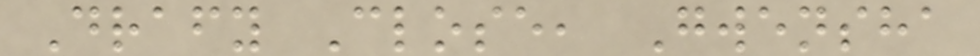Drafy Close, Gwensha
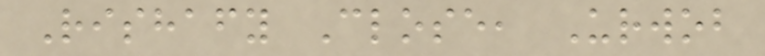Rishafy Close, Urwob
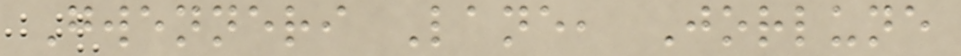Gwenneri Lane, Jorlune
